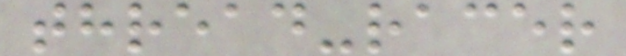thread-racer
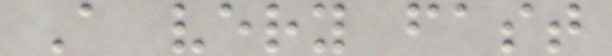A very fast
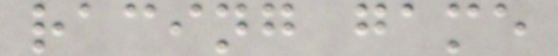racing game
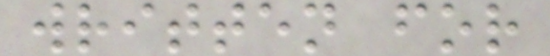written for
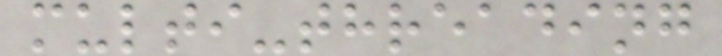multi-threading
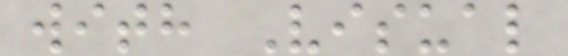with Visual
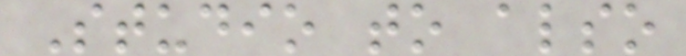Studio to also
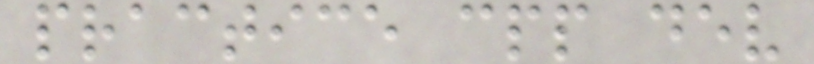practice cpp dev
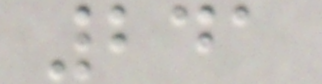241
